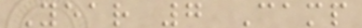Year 7 Camp
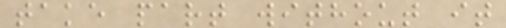take part without it
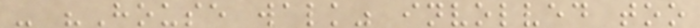- "House walk" involved too
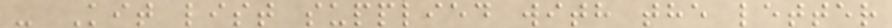- Kit list supplied with the letter
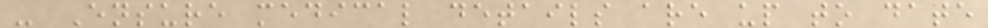- Ensure medical details are up to date
